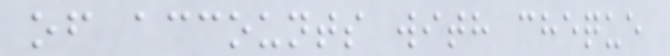of accounts with cheque
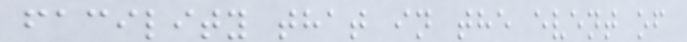facility that in the event of
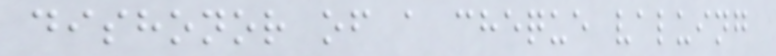dishonor of a cheque valuing
